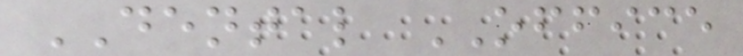DENTAL OFFICE
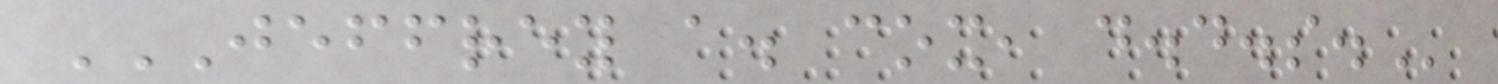JEFFREY A. COX, D.D.S.
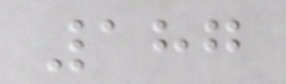187
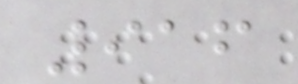916
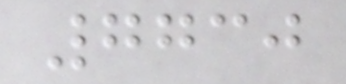7730
